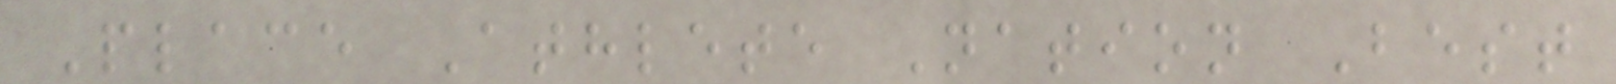Place Athlete Nation Best
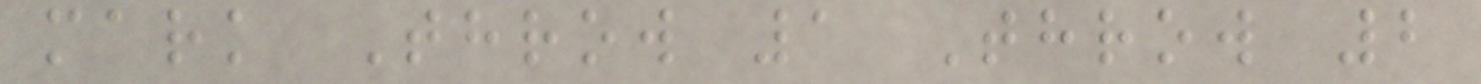mark Throw 1 Throw 2
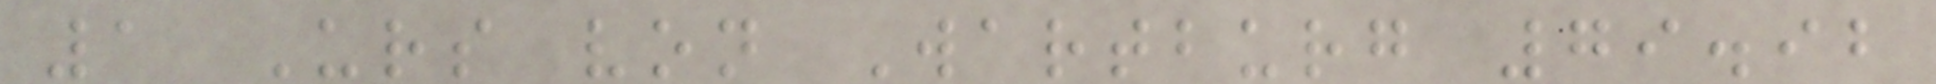1 Urs von Wartburg 79.92
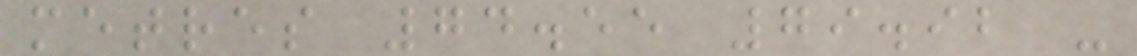metres 74.55 79.92 -
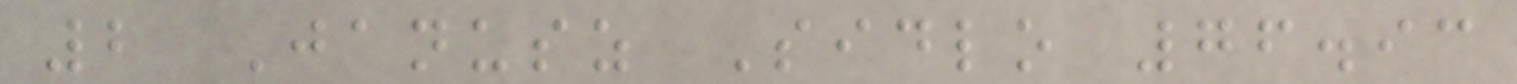2 Janusz Sidlo 76.93
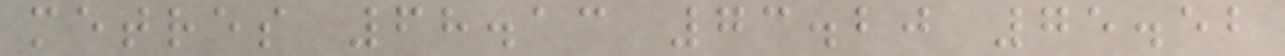metres 68.13 73.20 75.52
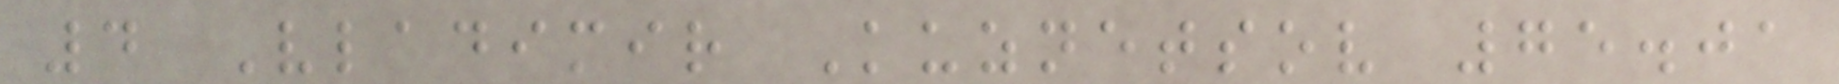4 Vladimir Kuznetsov 75.01
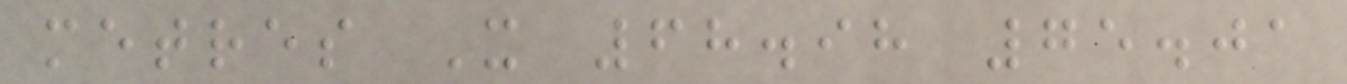metres X 68.98 75.01
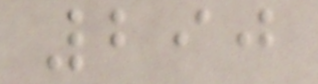290
